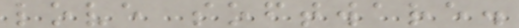love software.
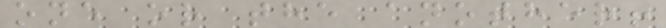one or the another!
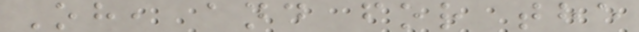Oh, and for the
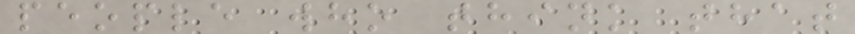people who think that
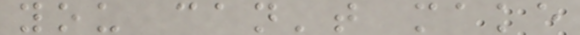you can't make
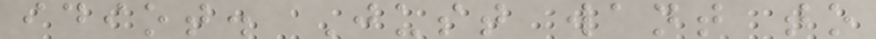idiot. Just want to
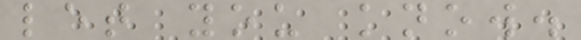let you know.
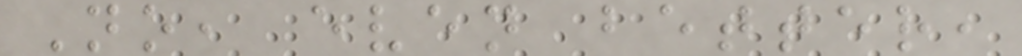No, even better,
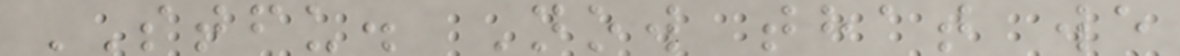STFU. Now that we
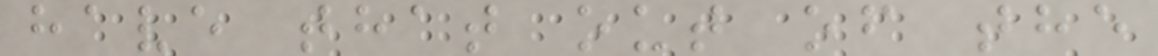have that out of the
